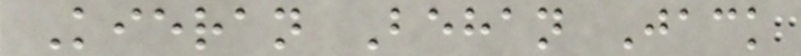Kieran Behan Jack
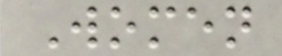Women
